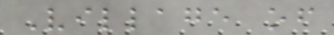Village of
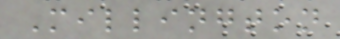Millington
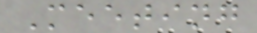Meeting
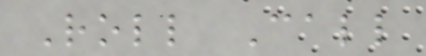Roll Call
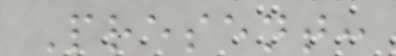Present:
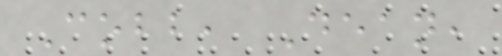Cobb, Dean,
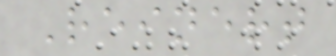Reinert
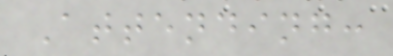Attending:
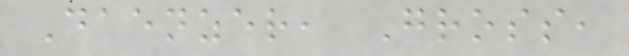Daenzer, Gross,
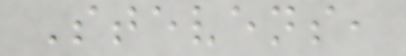Stevens,
